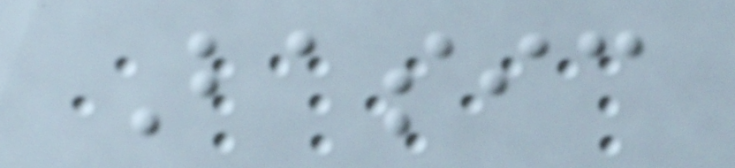Basic
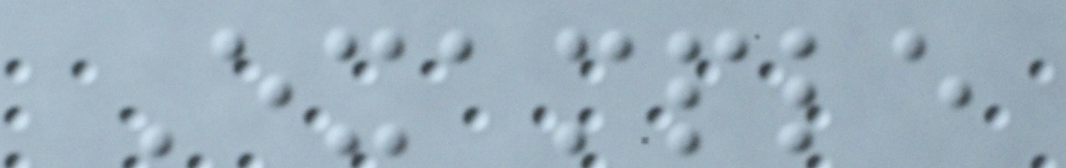Example
